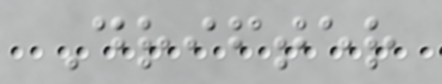Drifter
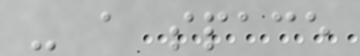- a space
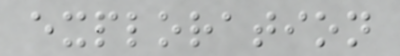exploration
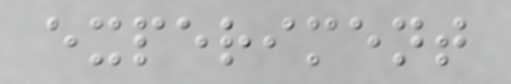experiment
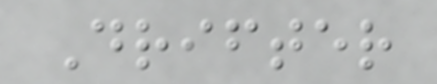Drifter
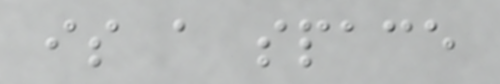is a space
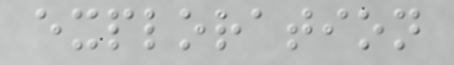exploration
